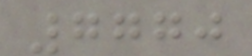7770
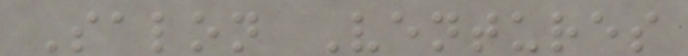Salon Ventures
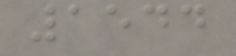1544
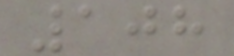108
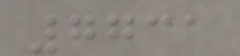7731
